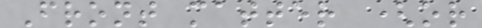Front matter (or
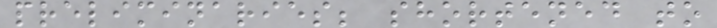preliminaries; shortened to
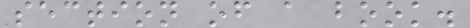section of a book.
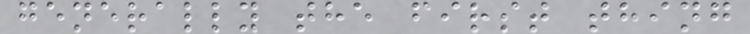generally the first thing
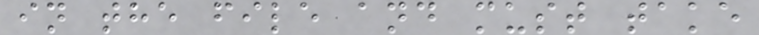in the file and must take
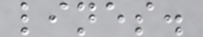lines.
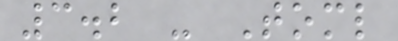3.2 - Toml
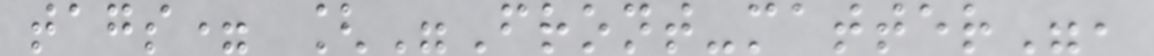tags= ["Front-matter",
